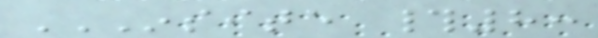INSITE #8:
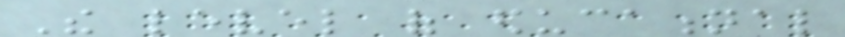The level of educational
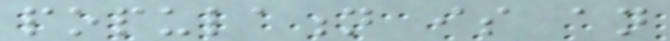population is an
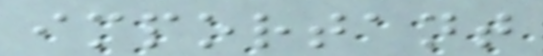important
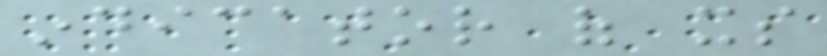indicator of its
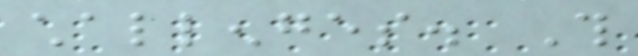challenges. This
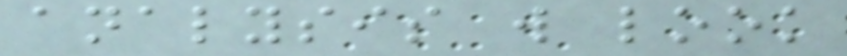analysis will look
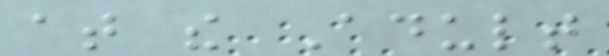at the Adult
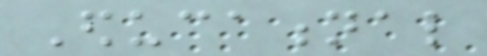Educational
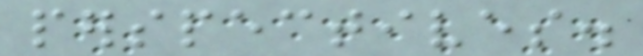perspectives.
